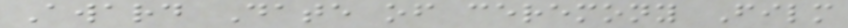Award Date of ceremony Film
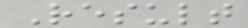Result
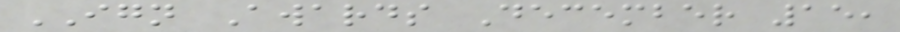IGN Awards December 15,
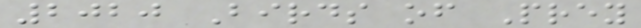2020 Birds of Prey
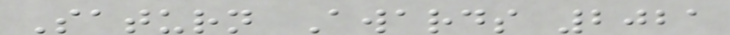Saturn Awards 2021
